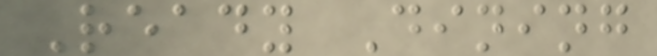Ready Dining
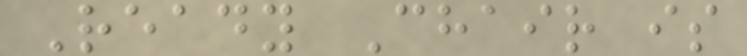Ready Chair is
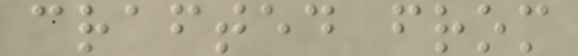crafted from
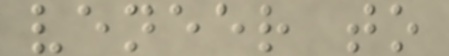veneer to
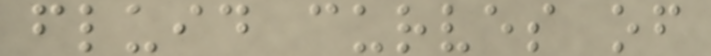fluid curves of
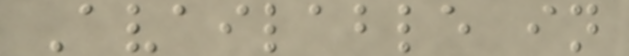Available in
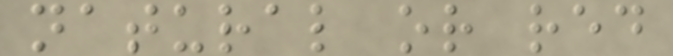natural or red
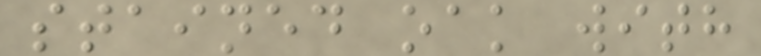stained oak with
